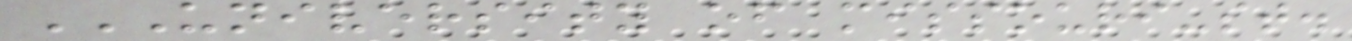UNIVERSITY OF MISSOURI-ST.
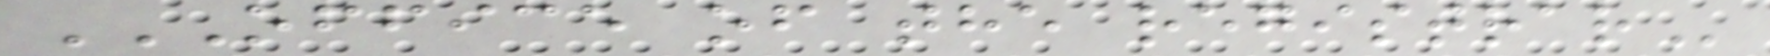OFFICE OF THE REGISTRAR
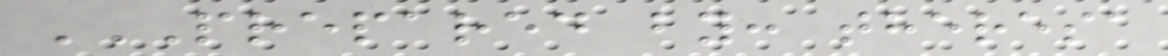PREPARED BY: THERESA
